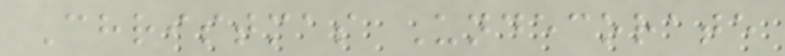Christmas Undecorate
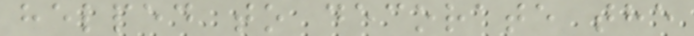helped to decorate the
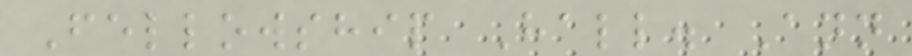Fellowship Hall. Ann
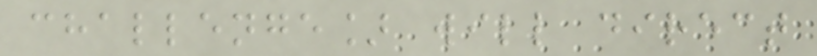challenge] will direct
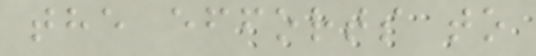the efforts to
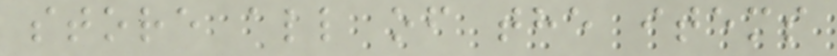store all of the items
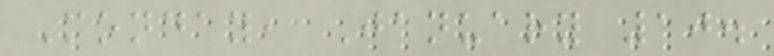Monday, January 10.
